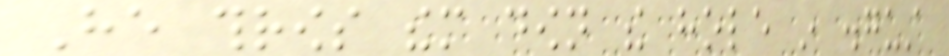He throws them down the hole in disgust
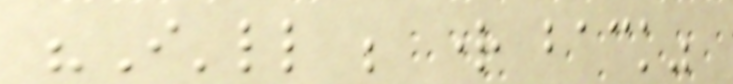"I'll be right back"
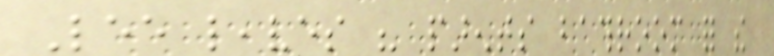Lee leaves his parents bathroom for the
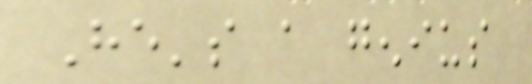He's a genius
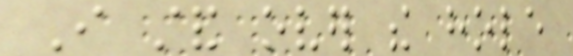I stand over the hole
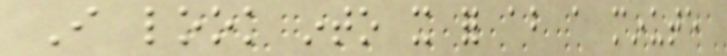I look into it for about a minute
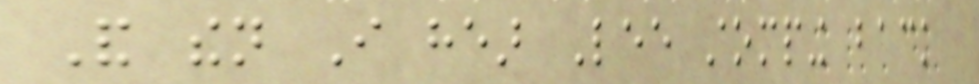And then I hear Lee stomping back
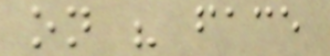on his face
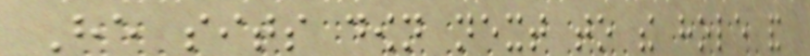He sits down next to the hole and
